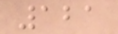121
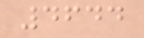4644
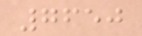7650
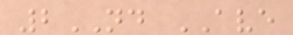2ND AVE
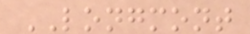LONGMONT
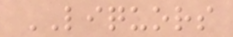LIQUORS
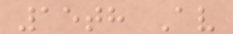15th Av
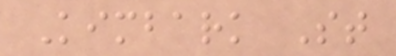Kimbark St
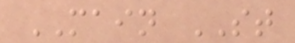MAIN ST
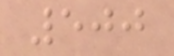500
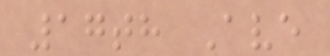17th Ave
